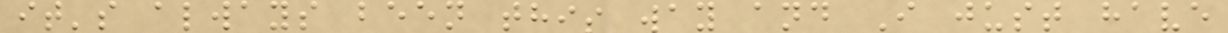it's always been this way and I just have
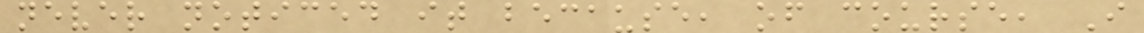never noticed it because, of course, I
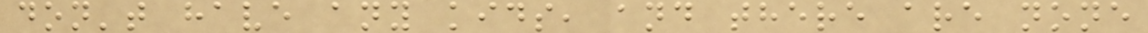don't have any kids, and there are none
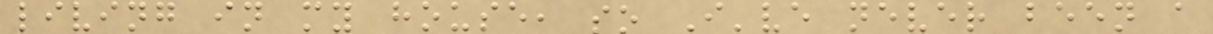living in my house, so I've never been a
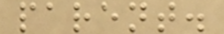parent.
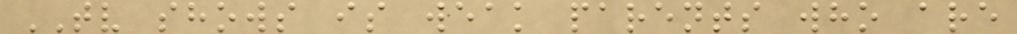TV shows is weak parents who are
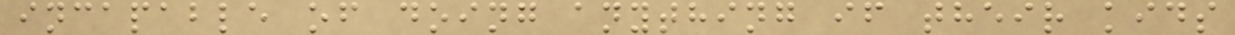incapable of doing anything if their kids
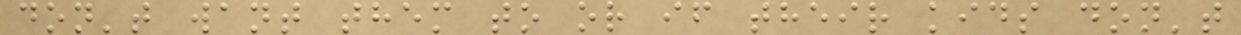don't want them to or if their kids don't
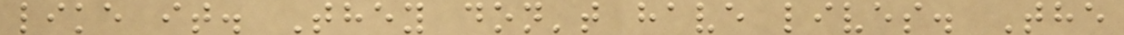like it. They don't have lives. The
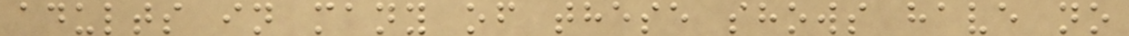adults in many of these shows have no
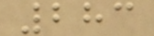283
